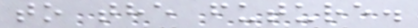to the future.
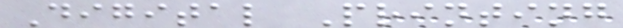Digital Printing
